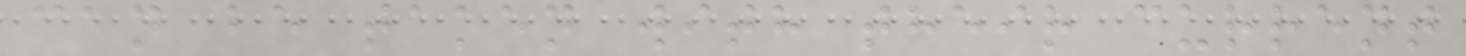can be taken with their current
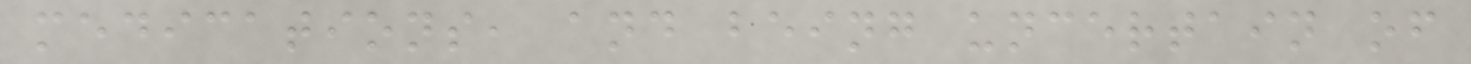medications, and being uncertain of
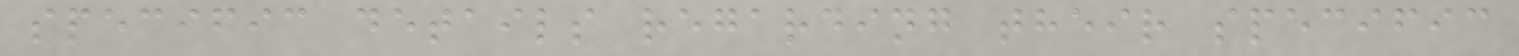specific details regarding their specific
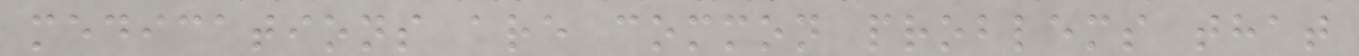medications are common problems that
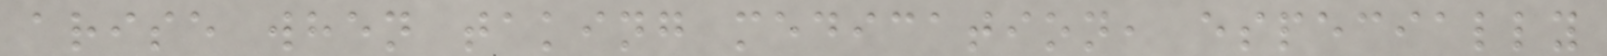arise when taking medication, especially
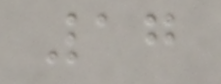17
